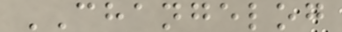CHANGELOG
